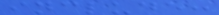include:
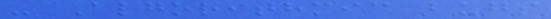- Algorithmic bugs
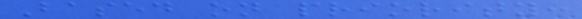Based on priority:
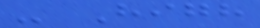- High
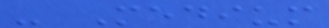- Medium
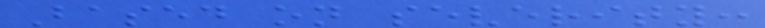Based on severity:
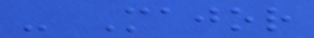- Major
